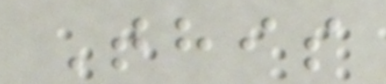This
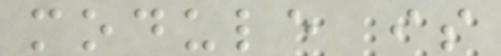module is
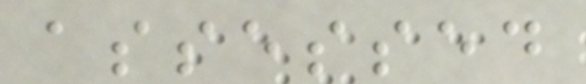assessed
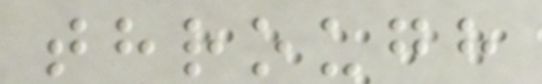through
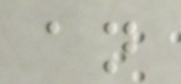an
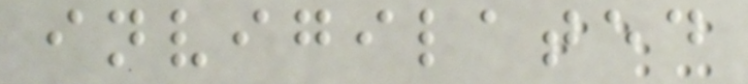invigilated
